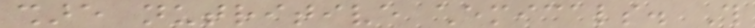share nutritive chemicals. This
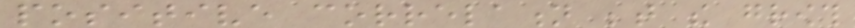positive correlation between the growth
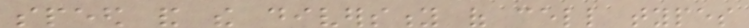speed and the diversity of cell types
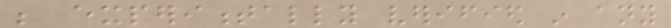be experimentally verified in any
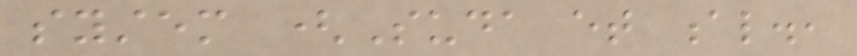system (Suda et al.,
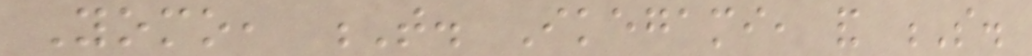Yomo, T. Ikegami, and S.
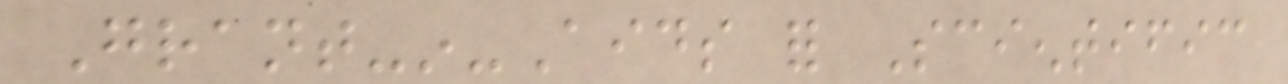Grant-in-Aids for Scientific
